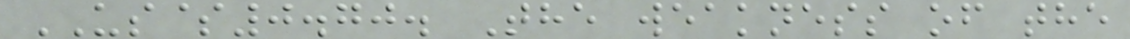US$0.70. The weakness of the
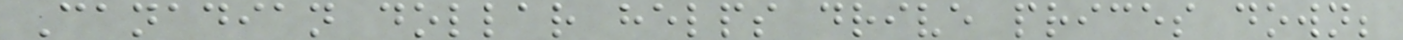Canadian dollar helps drive prices down;
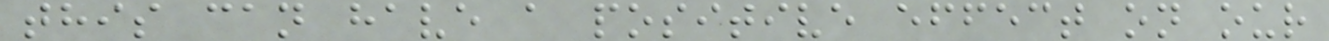this can have a positive effect on our
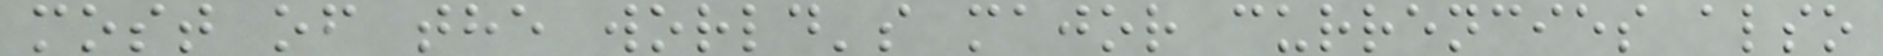most of the world's major currencies also
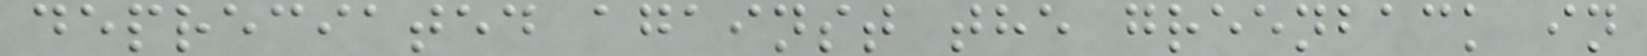depreciated against the greenback in
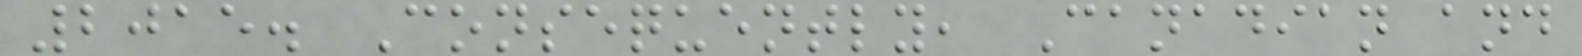2015. Consequently, Canadian and
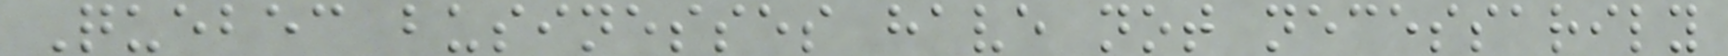Quebec businesses have not necessarily
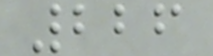226
